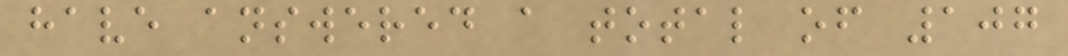have answered a total of 107
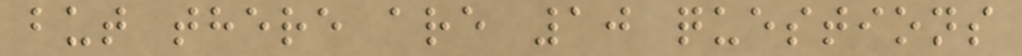but there are 10 questions
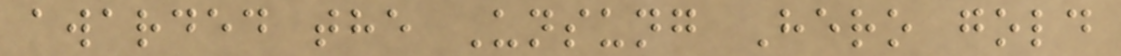awarded the Unsung Hero gold
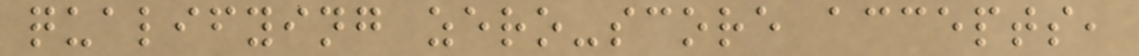qualifying zero-score accepts,
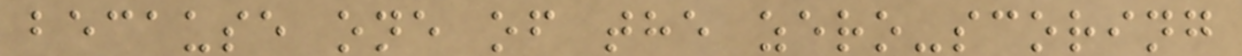because one of the zero-scoring
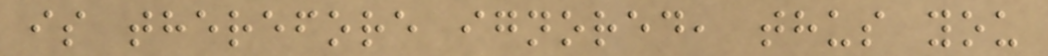is therefore ignored, thus you
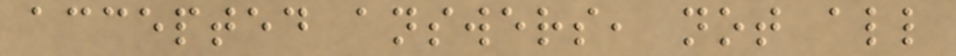accepted answers, not all
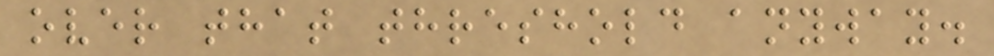over that threshold anyway.
